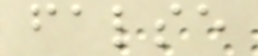false
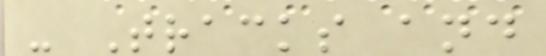- Tracks and
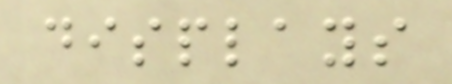displays
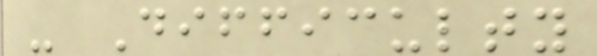- Difficulty
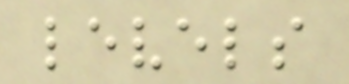levels
